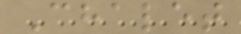Chalet
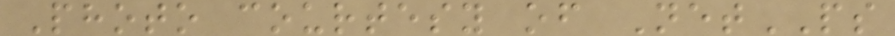Photo courtesy of NetPS
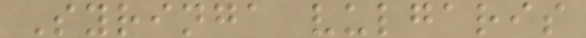Syringa vulgaris
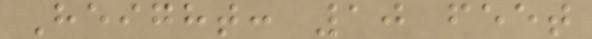Height: 10 feet
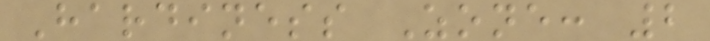Hardiness Zone: 2
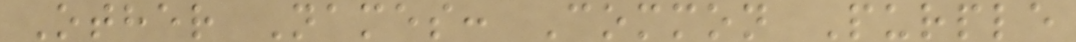Other Names: Common Purple
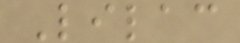Lilac
